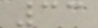33
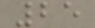25
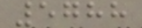5788
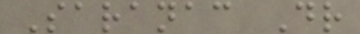Saranac Dr
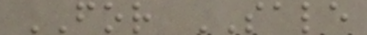FOR SALE
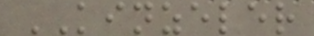KINZELER
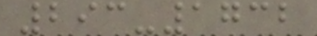293-1732
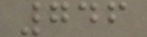746
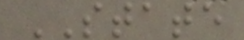STATE
